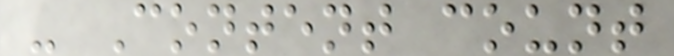- Content count
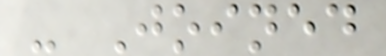- Joined
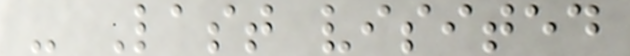- Last visited
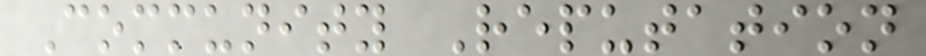Community Reputation
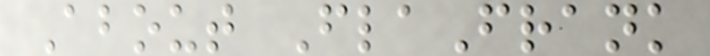About FlaFrank
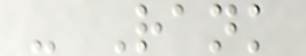- Rank
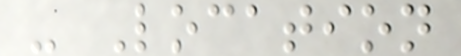- Location
